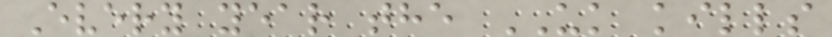Every year the UK kills
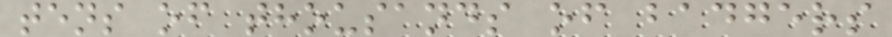tens of thousands of badgers
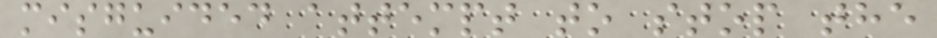misguided attempt to stop the
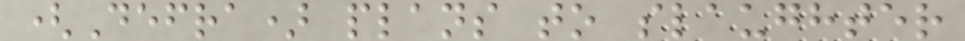(Defra) plans to slaughter
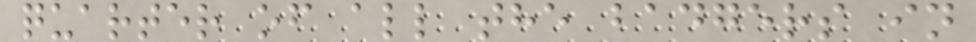quarter of all the badgers in
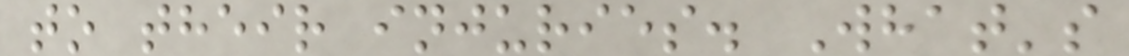to their injuries. What's
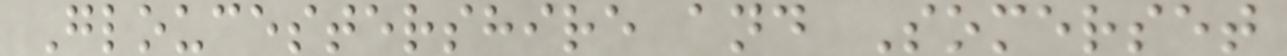Gloucestershire and Somerset
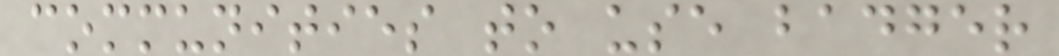communities to use badger
